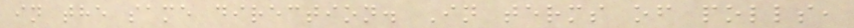in the same direction. In terms of polls,
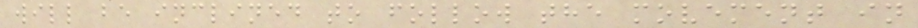will be inclined to follow the movement in
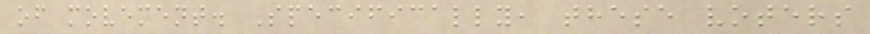of movement. Specifically, these voters
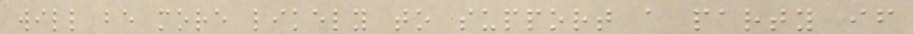will be more likely to support a party if
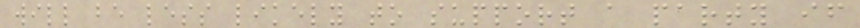will be less likely to support a party if
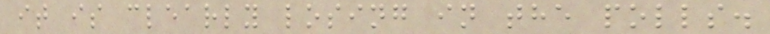it is clearly losing in the polls.
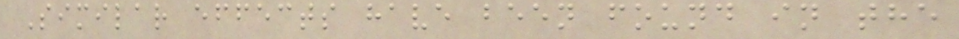Similar effects have been found in the
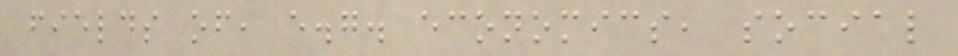fields of, e.g. economics, social
